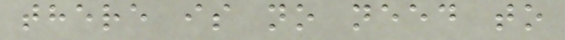there is no need to
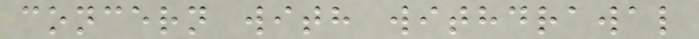concern with withdrawal
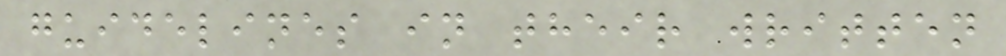guidelines in their written
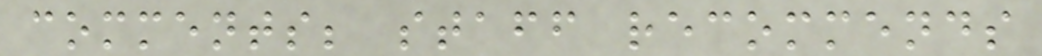comments; staff recommends
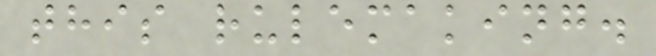this rulemaking.
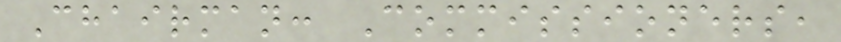Chairman: Commissioners,
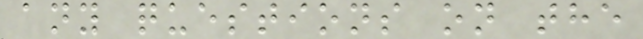any questions on the
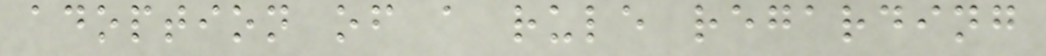adoption of a rule regarding
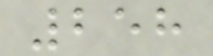258
